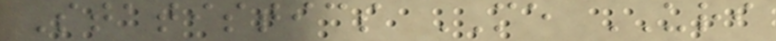Statistics ME URI
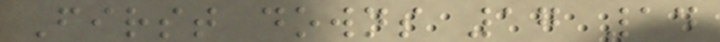First downs 17 14
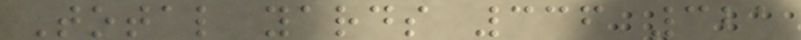Total yards 336 321
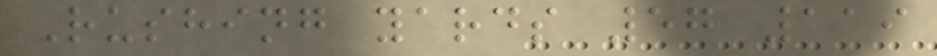Rushing yards 57 119
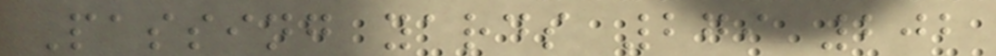Passing yards 279 202
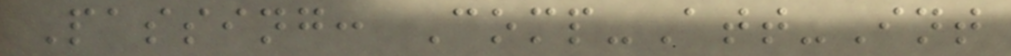Passing: Comp-Att-Int
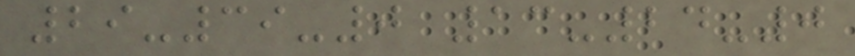29-39-0 13-24-0
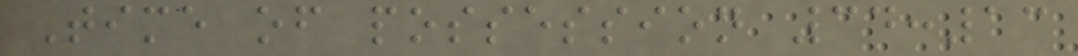Time of possession 34:13
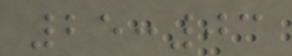25:03
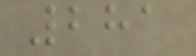281
